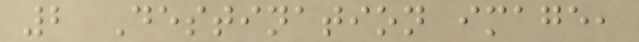2 Destination image,
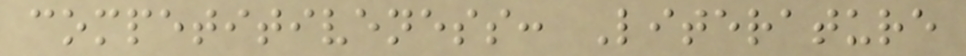competitiveness: Literature
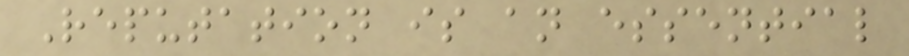Reputation is an essential
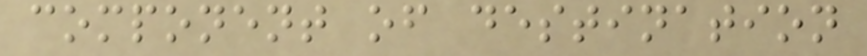component of destination
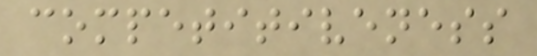competitiveness
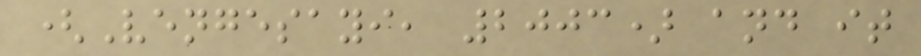(Vengesayi, 2003) and it
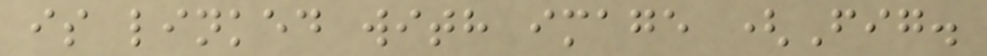is linked with image (Fig.
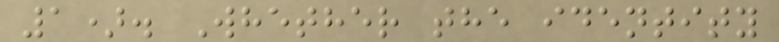1). Whether the identity
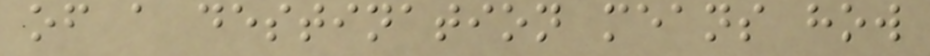of a destination means how
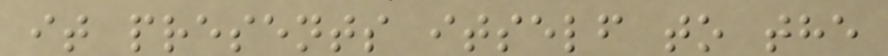it presents itself to the
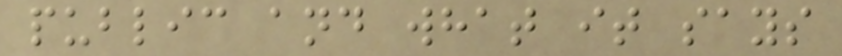public and what it says
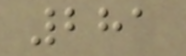281
